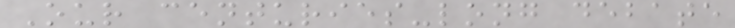Our centuries-long debate
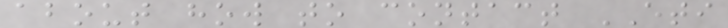about how to contact ETI
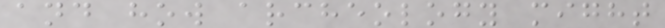and how archeology might
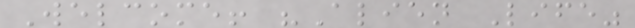Welcome! "Alien Life"
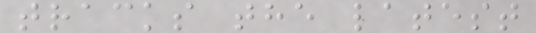tracks the latest
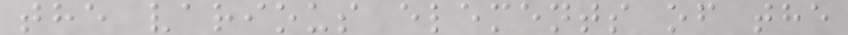the various elements of the
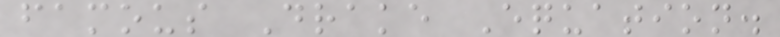famous Drake Equation.
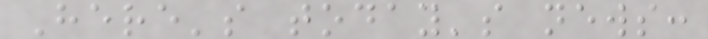Here's today's news:
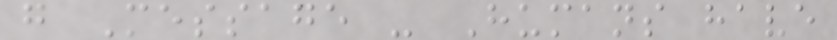g Message - Humans have
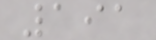191
